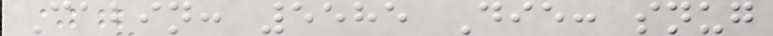Cabin: 5585 Die: snug
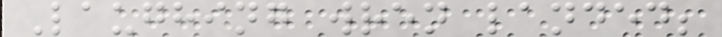Laughing wren landed;
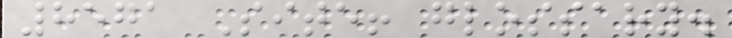8571 Site! glossary.
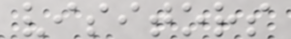visitors
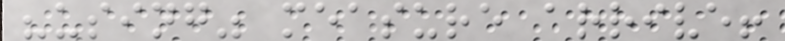"using" measure arrive!
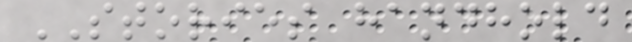STORIES handhold
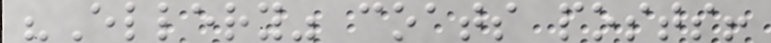"Ellery" coats posts!
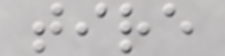tire
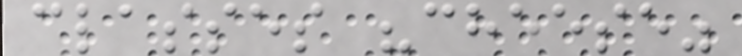classes "cheese"
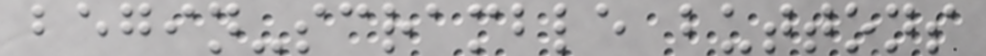begin-scramble buttons
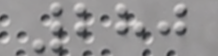280
